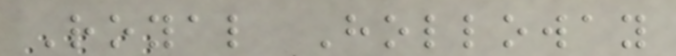Royal Holloway
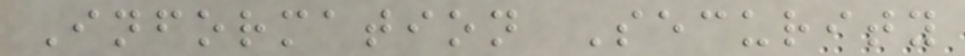Information Security
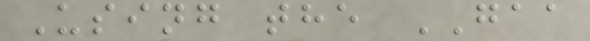Using the GAA
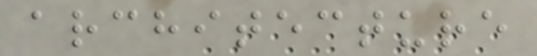architecture
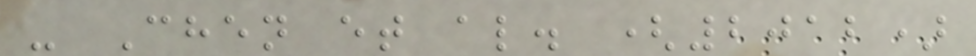- Chen et al. (2012)
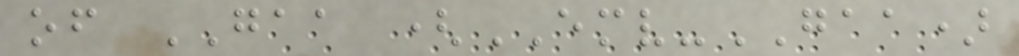of GAA (EMV-GAA)
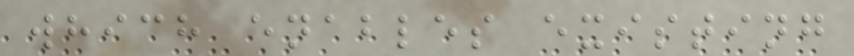which enables existing
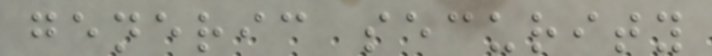generic security
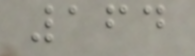164
